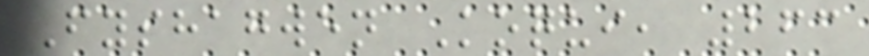Fyshagwen Koqui, 263
